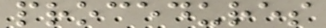procedures
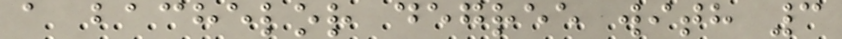a bachelor degree with 3
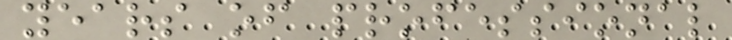years of professional
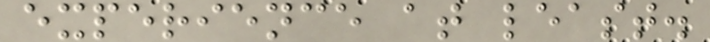experience at least.
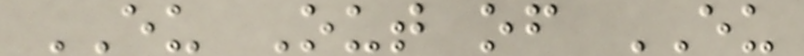EU Out of EU
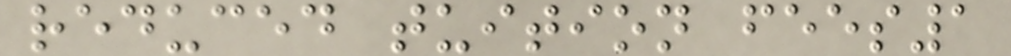reduced tuition fees1
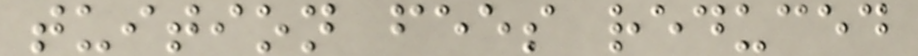tuition fees reduced
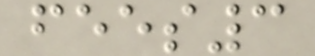fees3
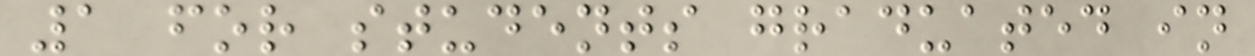1 for students graduated in
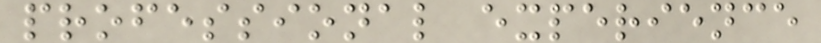professional experience
